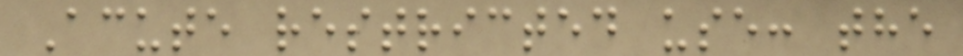Acute restricted use: the
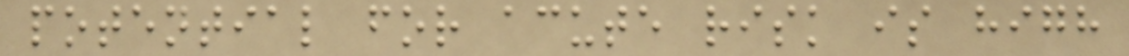potential for acute risk is high
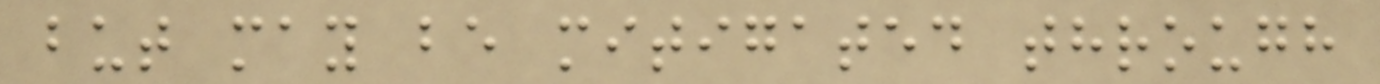but may be mitigated through
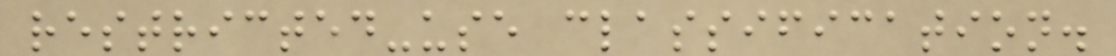restricted-use classification.
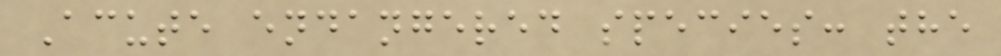Acute endangered species: the
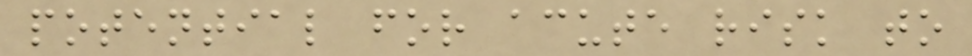potential for acute risk to
